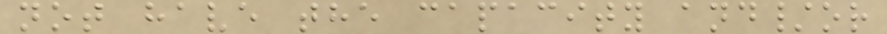not have the capacity and/or
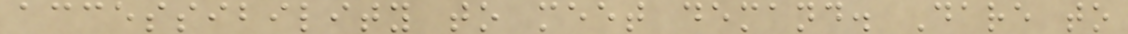accessibility to meet demand. Dare to
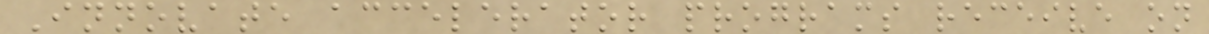Innovate accelerator programs receive on
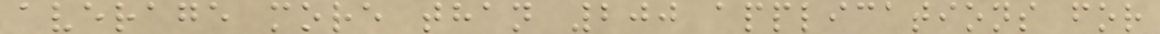average more than 200 applications for
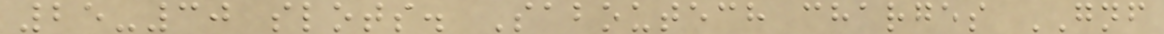25-30 slots. Saboutech charges GNF
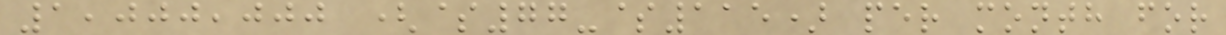1,000,000 ($77-$115) per month for
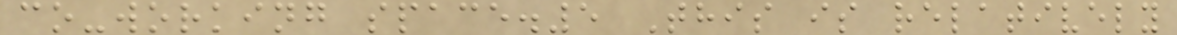co-working space.5 This is relatively
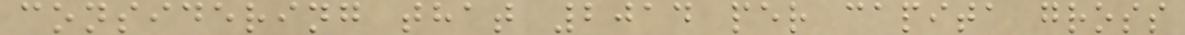considering that 2014 per capita gross
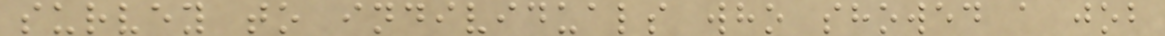survey to individuals who showed a job
